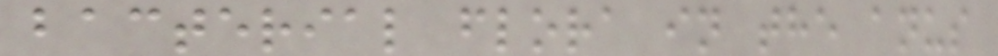bacterial flora in the anus
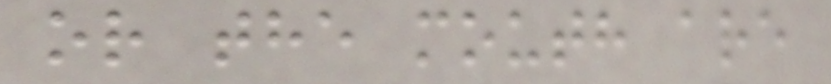or the mouth are
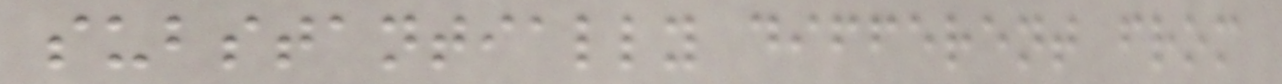substantially different from
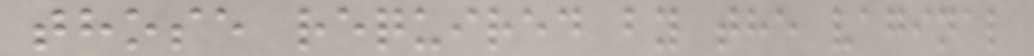those required by the vaginal
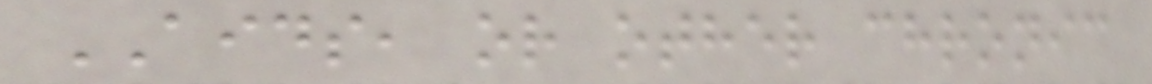AIDS, or other chronic
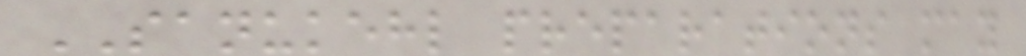SANUKEHL preparations may
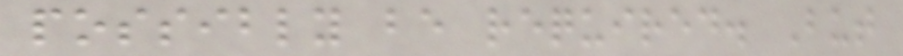possibly be required. But
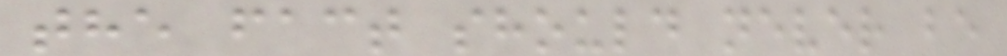the fact should never be
